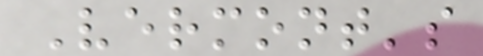Vermont's
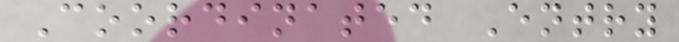Coordinated Entry
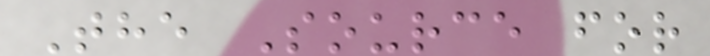The Source for
